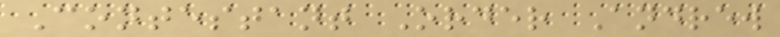Contestant Order Andrew
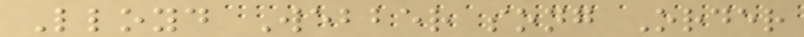Lloyd Webber song Order
